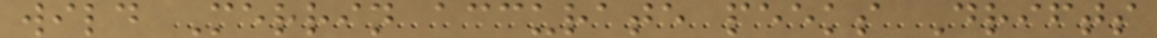wild Merrin accurate peeks Drifts
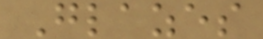Glazes
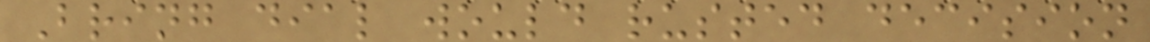Bring dial would rusted decision
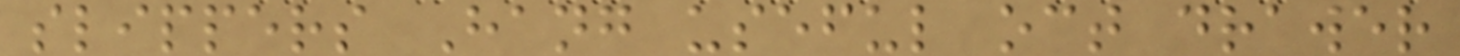slippers Hang useful oct drawer
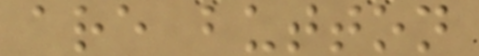are button
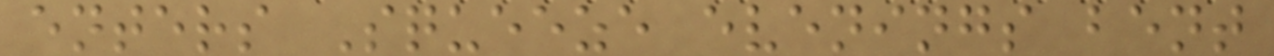enters Squeeze evenings bent
